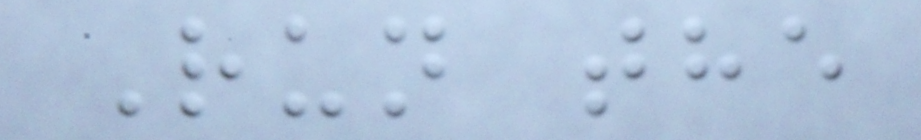Run the
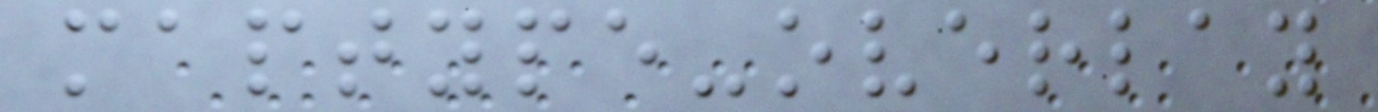maptype-overlay
